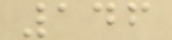146
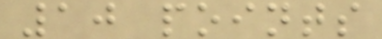10 points
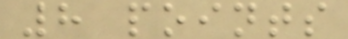8 points
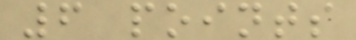6 points
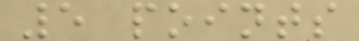5 points
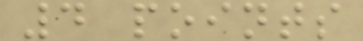4 points
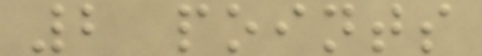2 points
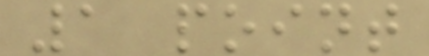1 point
